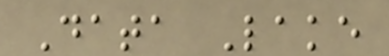Data Lake
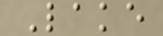Lake
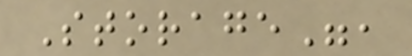Storage",
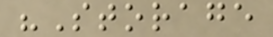"Storage
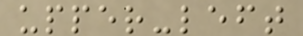upper-left
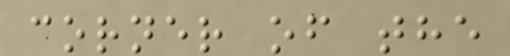corner of the
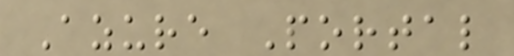Azure Portal
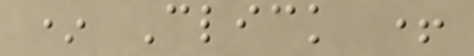* Click +
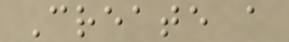Create a
